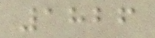1826
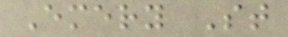Emery St
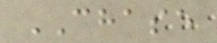CHASE
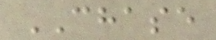CHASE
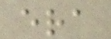era
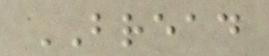BREAD
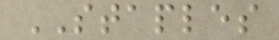STAPLES
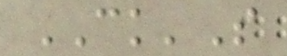CK'S
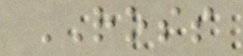ROSS
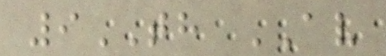9TH AV
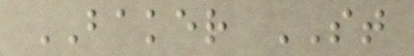BAKER ST
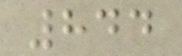844
